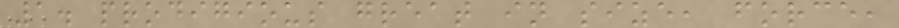1. prodigious great in size, force,
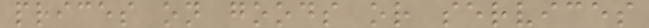prices on goods or services
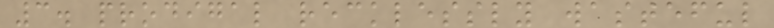3. prodigal recklessly wasteful
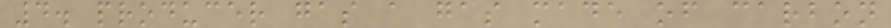4. producer gas a gas made of carbon
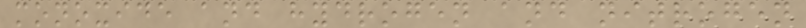monoxide and hydrogen and nitrogen
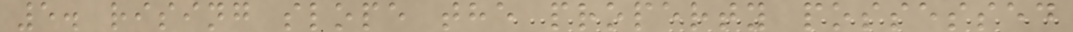5. rising slope the property possessed
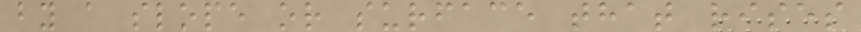by a slope or surface that rises
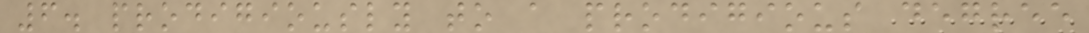6. prodigiously to a prodigious degree
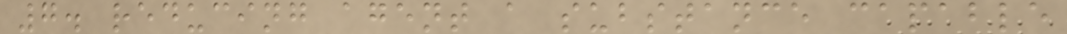7. reducing agent a substance capable
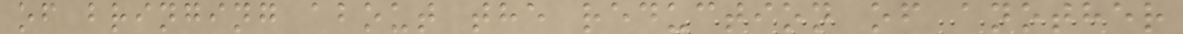of bringing about the reduction of another
